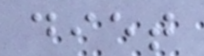diet
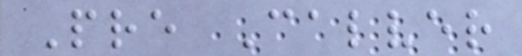Pre Calver
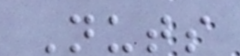Nuts
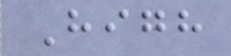High
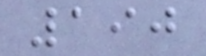190
